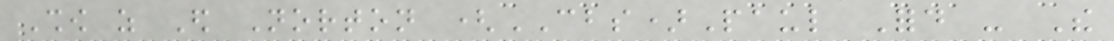Show as Ed Norton (CBS)Paul Ford - The
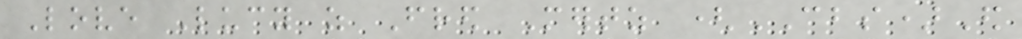Love Lucy as Fred Mertz (CBS)Ed
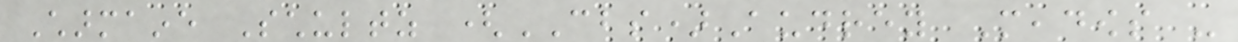Charmaine Schultz (CBS)Audrey Meadows -
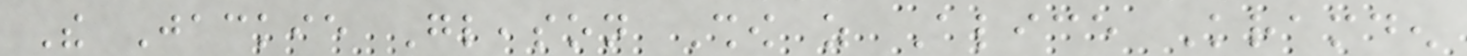The Jackie Gleason Show as Alice Kramden
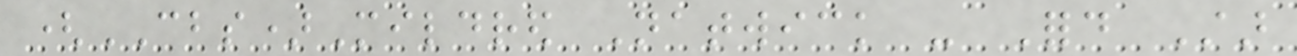(CBS)Mildred Natwick - Ford Star
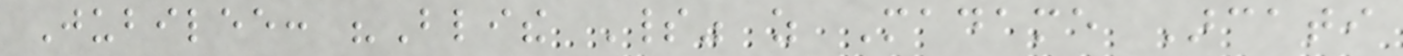Jubilee: "Blithe Spirit" as Madame Arcati
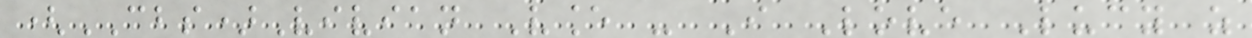(CBS)Vivian Vance - I Love Lucy as
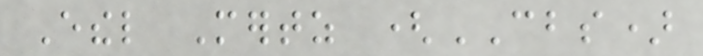Ethel Mertz (CBS)
